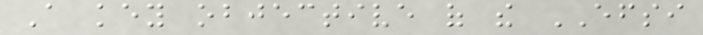A key objective of the EFSI
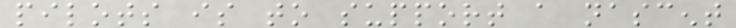pilots is to support a nascent
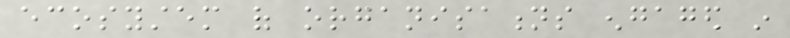ecosystem of organisations engaged in
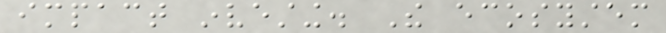impact investing. The ecosystem
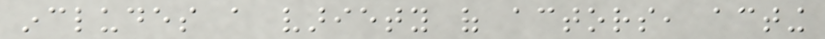includes a variety of actors, acting
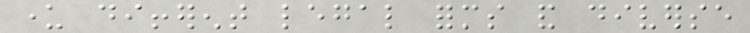under different legal forms and diverse
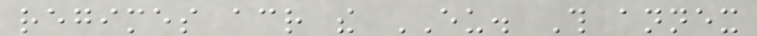regimes across the EU. This annex
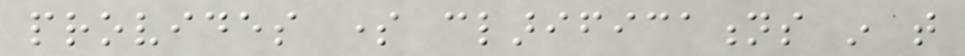provides some clarifications in that
